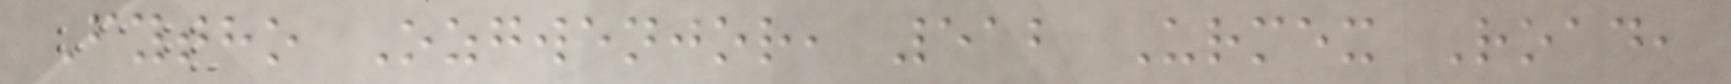Fytho Ozgwenjor, 512 Urmex Road,
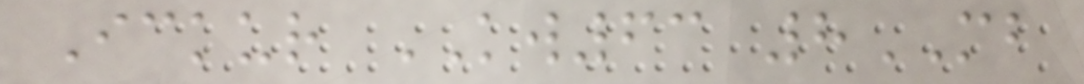Ickur KW63 8MB
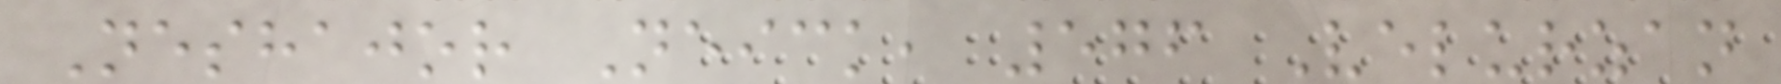Neshajor Neick, 576 Velurzan
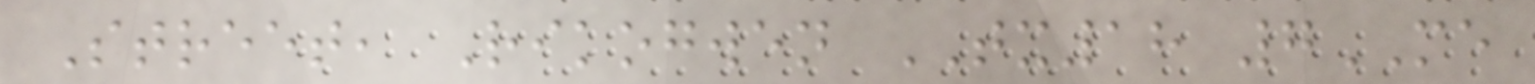Street, Rikogwen TX18 7ME
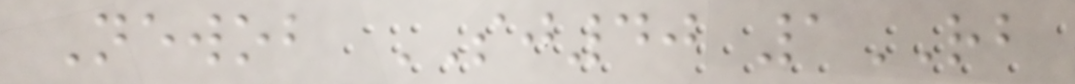Newob SJ40 1RB
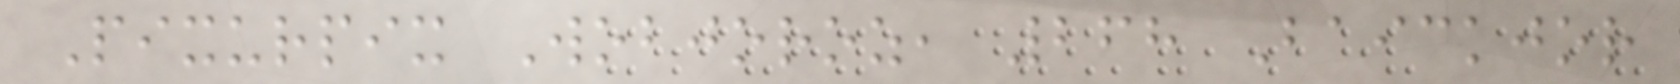Pixurpix Wobjoroz, 268 Baickjor
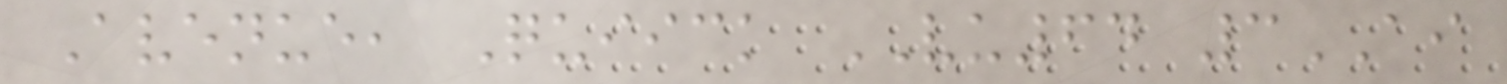Avenue, Quiick VU64 3AI
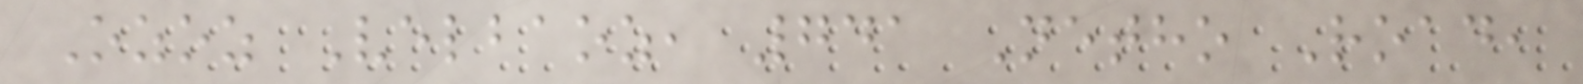Ozoz Velbaoz, 741 Netho Road,
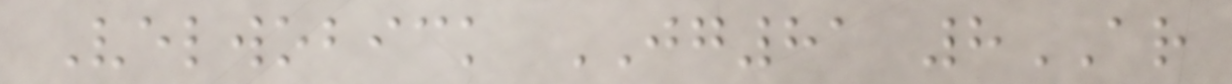Velwobick JG81 8AR
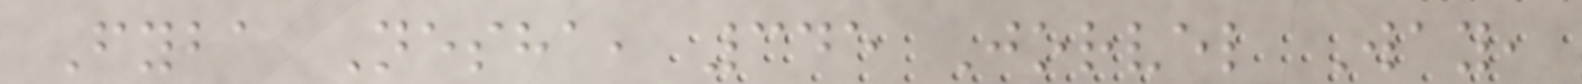Fyba Nesha, 345 Jorvel Way,
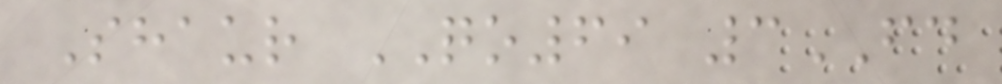Shaur QO69 3FD
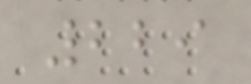229
